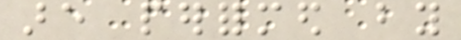are performed by
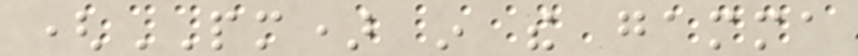(PM) in the gamma
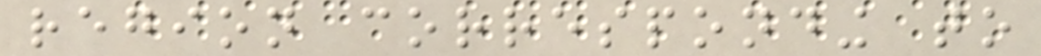region corresponding to
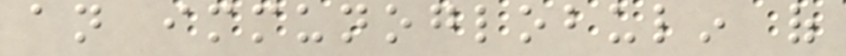an immunoglobulin of
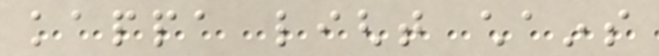kappa light chains
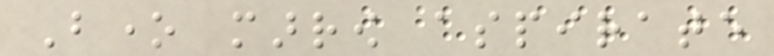Bone marrow aspirate
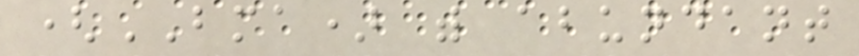(BMA) with abundant
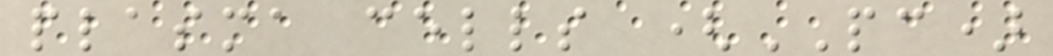plasma cells (PC)
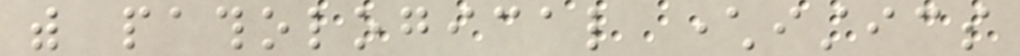with pathological characteristics
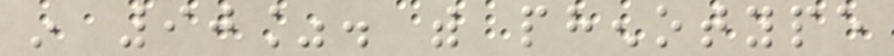in 90%. with phenotype
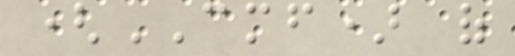(CMF) of
